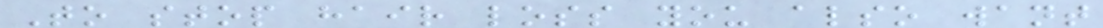To stop hair loss you also want
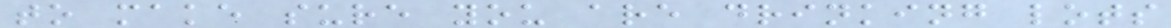to make sure you are drinking lots
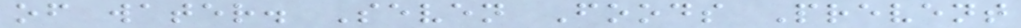of water. Seven Foods Prevent
